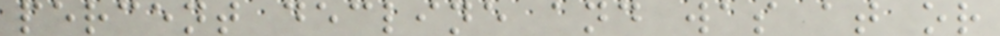percent decline and was at or
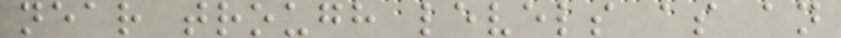near trough levels as an
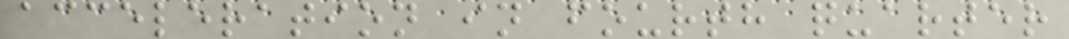acceleration in fourth quarter
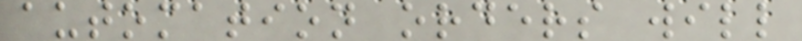automation orders will
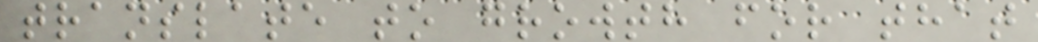translate to growth for that
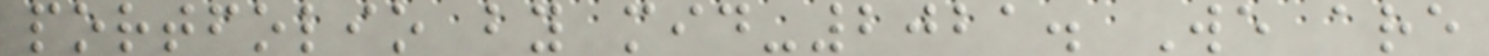portfolio by mid-2021. We are
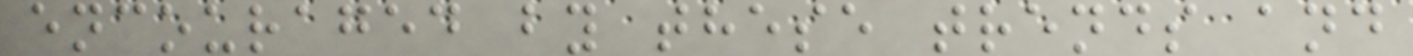encouraged by these trends and
